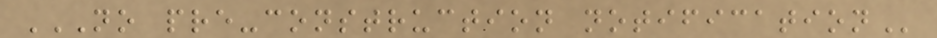NO PRE-CONSTRUCTION NOTIFICATION
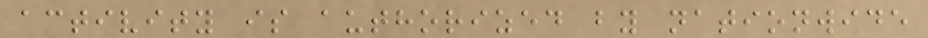activity is authorized by nationwide
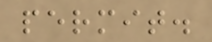permit.
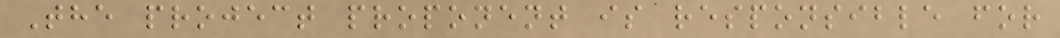The project proponent is responsible for
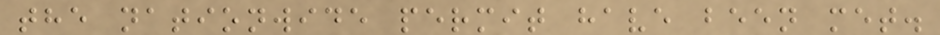the nationwide permit have been met.
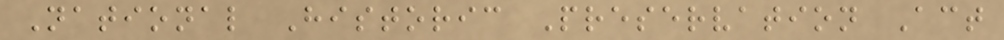National Historic Preservation Act
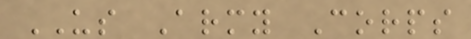US Army Corps
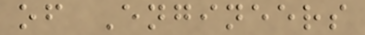of Engineers
